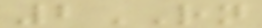2RN
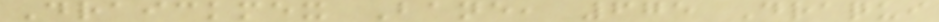Draickmex Bane, 675 Draqui
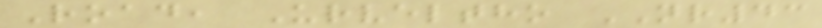Road, Urveltho NR43
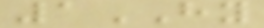1HY
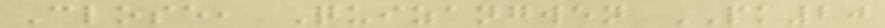Close, Quizangwen PK20
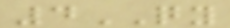4QY
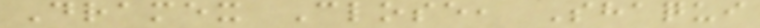Dramex Close, Shaqui
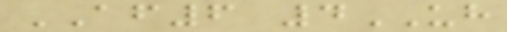AF6 4UH
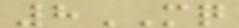8MQ
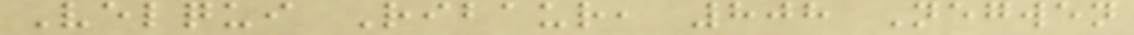Velqui Ribaur, 808 Negwen
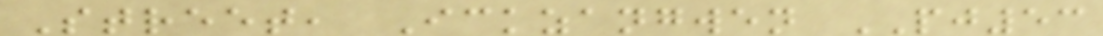Street, Ickzangwen PJ53
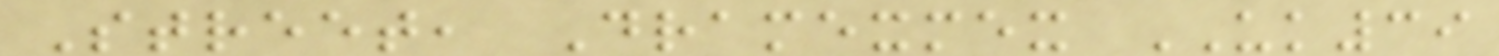Street, Dramexmex UK39
